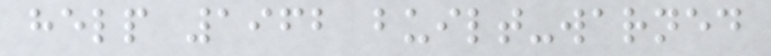help 1962 built-warned
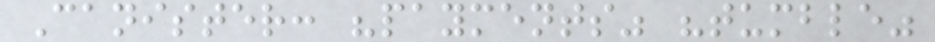Canister: "payments" "tumble"
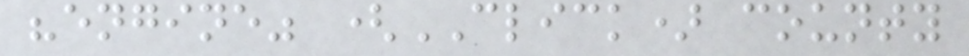"engine" (CLICK) county
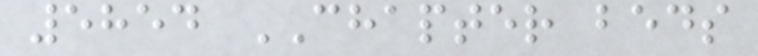5854 CHAPTER beds
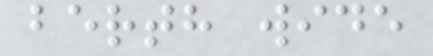berth wide
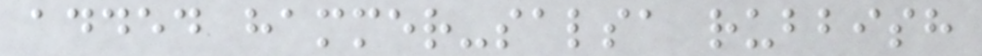added hammer-salsa rubbish
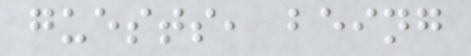guests, being
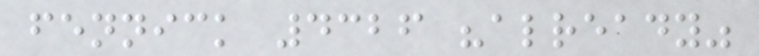fennick 4326 "already"
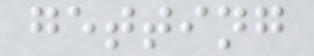getting
